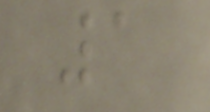1
